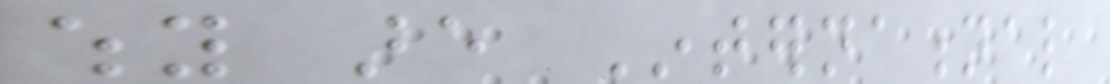why are International
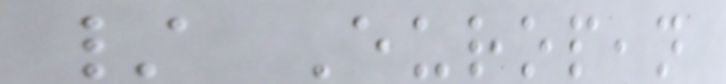/ European
